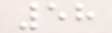58
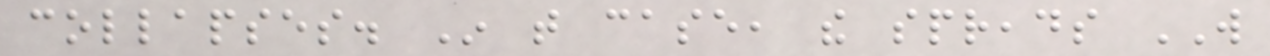collapses. In that case, the spreads WILL
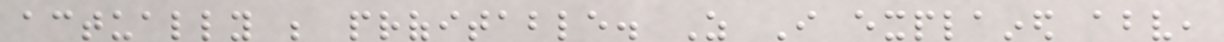actually be profitable. As I explained above,
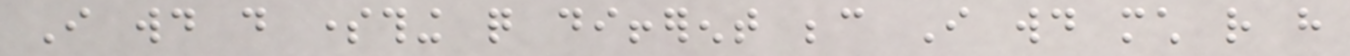I would do something quite different because I would much rather have
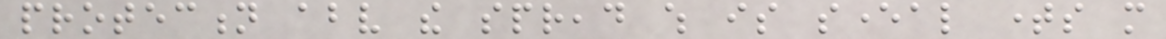protection above the spread which is several times more
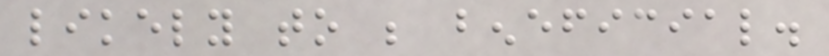likely to be beneficial.
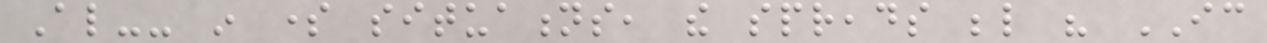Also-- in some situations, the spreads below his IC
